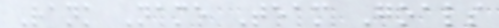Rank Name Team Goals
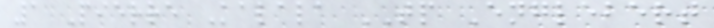1 Pierre Kalala TP Englebert
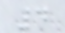4
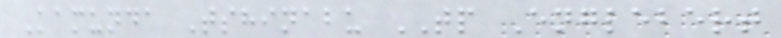Kamunda Tshinabu TP Englebert
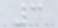3
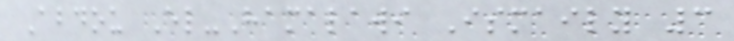Abdou El-Hamalawi Ismaily 3
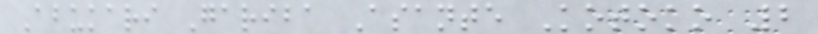Abukari Gariba Asante Kotoko 2
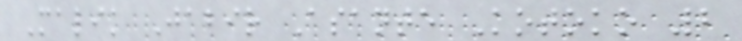Malik Jabir Asante Kotoko 2
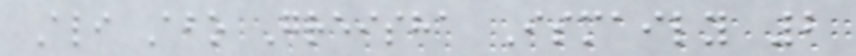Ali Abo Greisha Ismaily 2
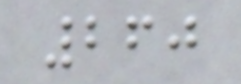260
